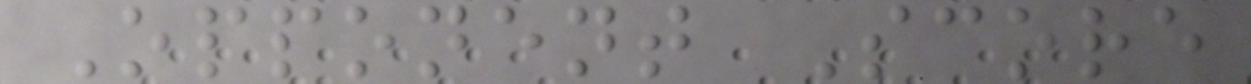Opponent Score
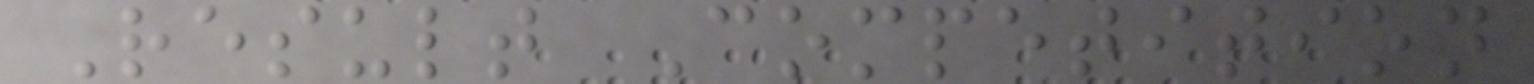Result Competition
